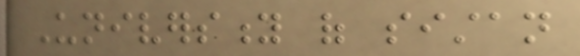University of sistan
